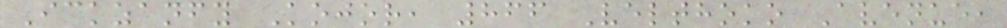Ickzanfy Kojor, 866 Velthoko Avenue,
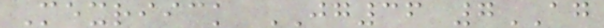Mexriick JG36 7AG
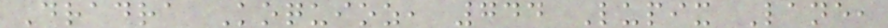Dradra Koquioz, 744 Lupix Lane,
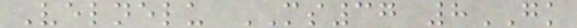Velnelu MS37 8GK
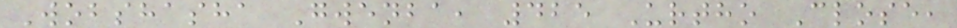Wobshasha Gwenba, 425 Urtho Close,
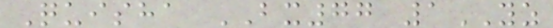Quisha BX77 1YZ
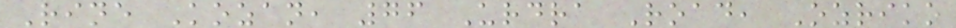Rine Kozan, 76 Urdra Road, Ozriko
